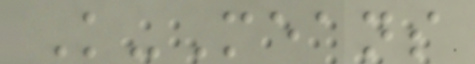K-Means
